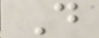D
